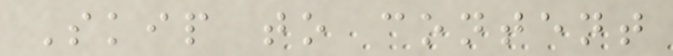Skip to content
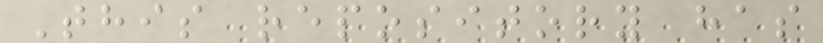This repository has
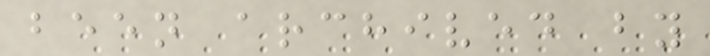been archived by
